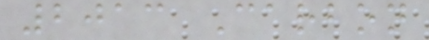2013 Carbon
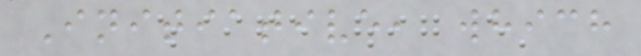Initiative, which
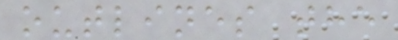outlines the
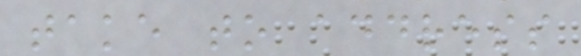take to address
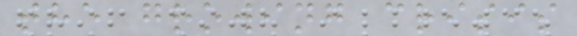the growing crisis
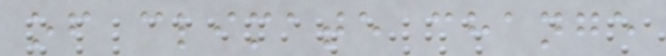of climate change
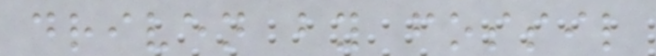driven by fossil
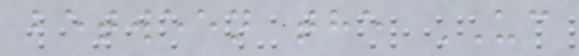between the UC
